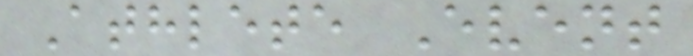Athlete Event
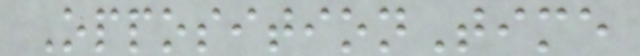OppositionTime
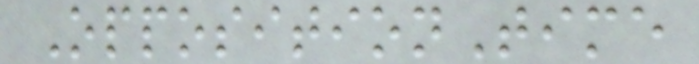OppositionTime
